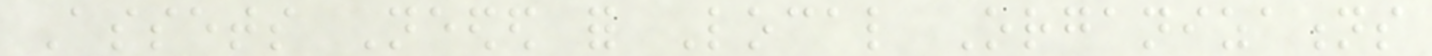Assets Needed for Local Organizations
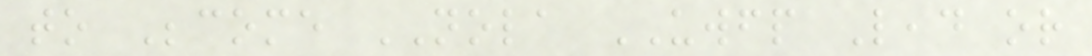to Become NOLA UWFP Lead or
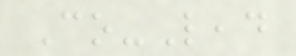Co-Lead
